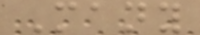Many
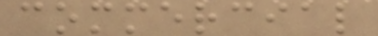commercial
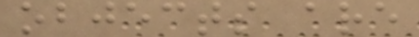objects are
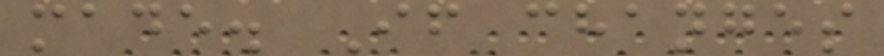made. If changes
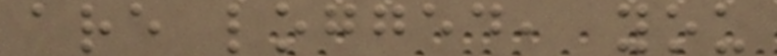are logged, you
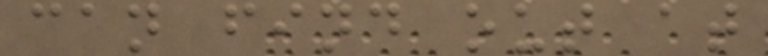can find out at
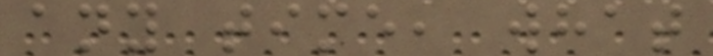any time, what
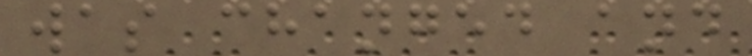was changed and
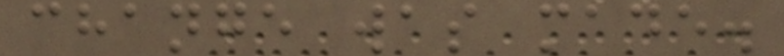change was made.
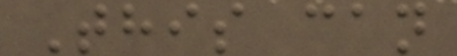This can
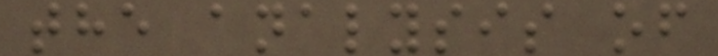the analysis of
